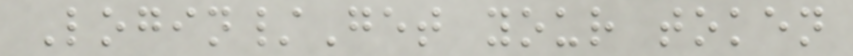Login/Get your token
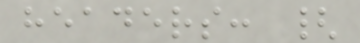headers: {
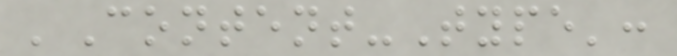'Content-Type':
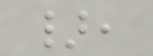},
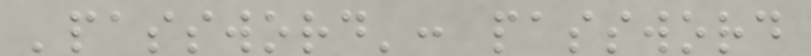'password': password
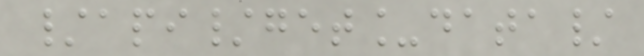/api/get_data/
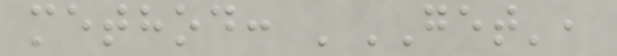method: 'GET',
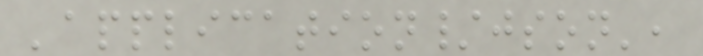'application/json',
